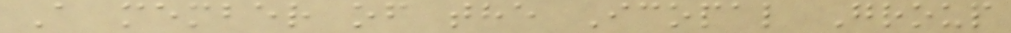A member of the Icopal Group
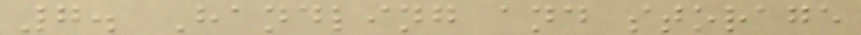7. Handling and storage
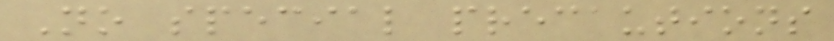No special precautions
